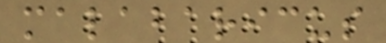malabaricus
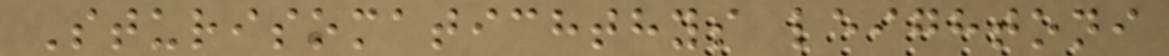Sturisomatichthys leightoni
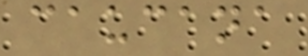caucana
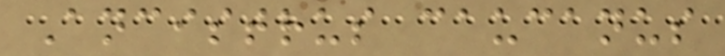Ancistrus caucanus
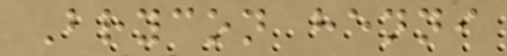Brycon henni
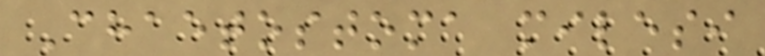Chaetostoma milesi
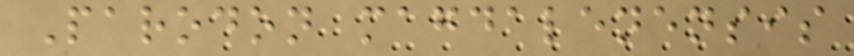Parodon magdalenensis
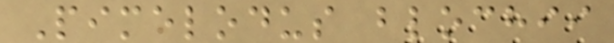Pimelodus blochii
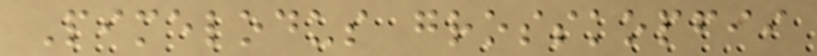Pimelodus grosskopfii
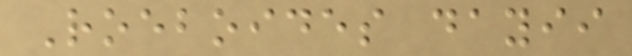Roeboides dayii
